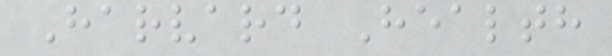Harvard Health
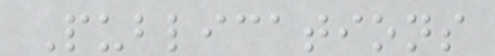Publications
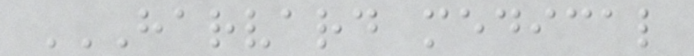HARVARD MEDICAL
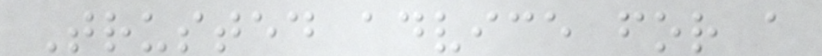Trusted advice for a
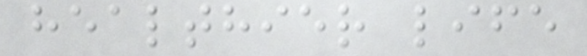healthier life
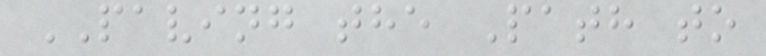PAVING the Path to
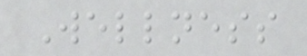Wellness
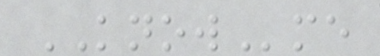KNOWme
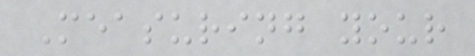Measuring your
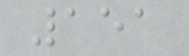151
